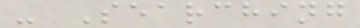- Searching
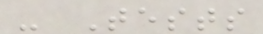- Tests
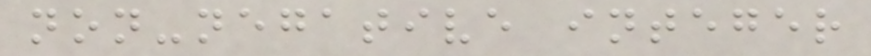non-negative integer
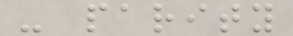- parity
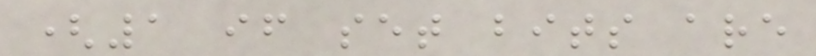(1 if set bits are
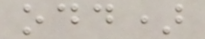odd)
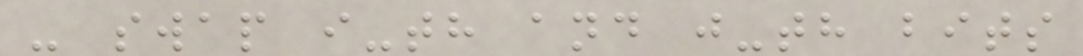- swap i-th and j-th bits
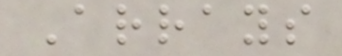Arrays
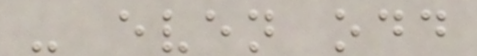- even odd
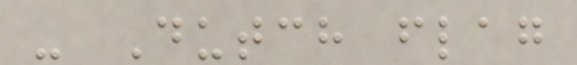- Dutch flag
